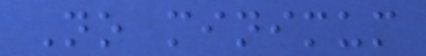No minimum
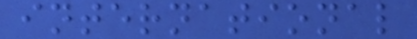international
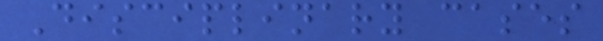Disciplinary cases
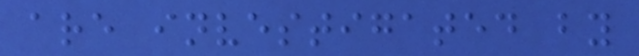are investigated by
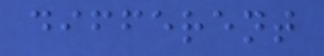different
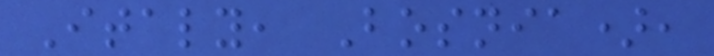Italy, Bosnia),
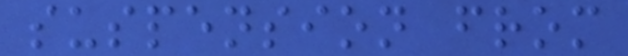suspension from
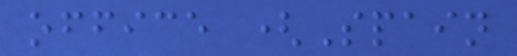office (Spain
